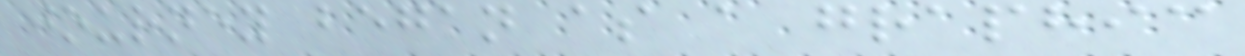journey began as a graphic
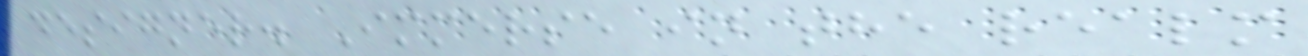designer. Immerse in the realm
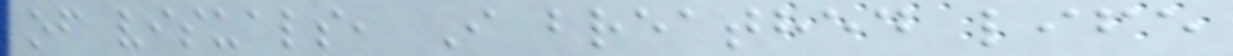of visuals, I breathed life
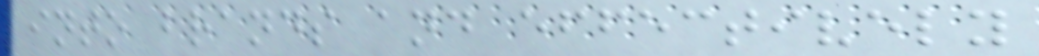into brands and effectively
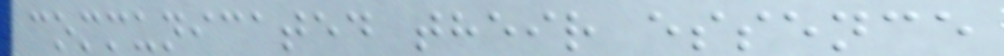communicated their essence
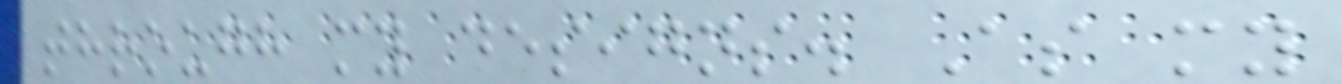through my designs. As my
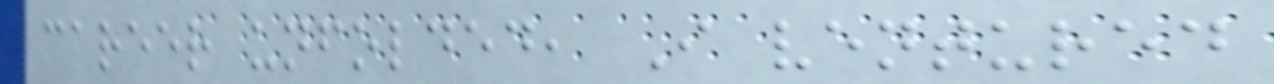career unfolded, I ventured
